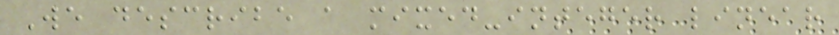We describe a mixed-integer linear
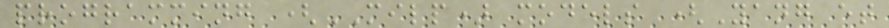programming (MILP) models (Yang et
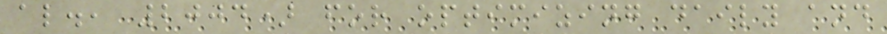al., 2004) for optimizing daily and
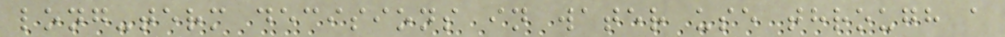long-term decisions in water use through a
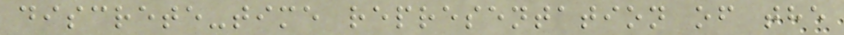discrete-time representation of the
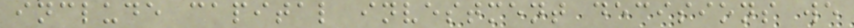include capital investment decisions we
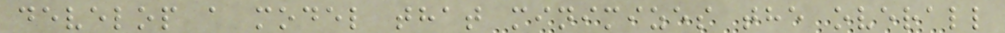develop a model that minimizes the overall
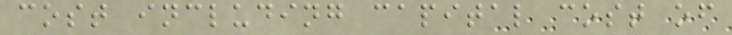cost including capital cost of
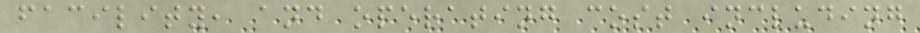facility, and operating cost including
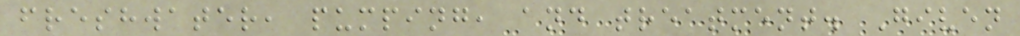freshwater, pumping, and treatment. Given
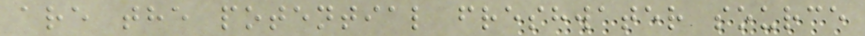are the potential freshwater source
